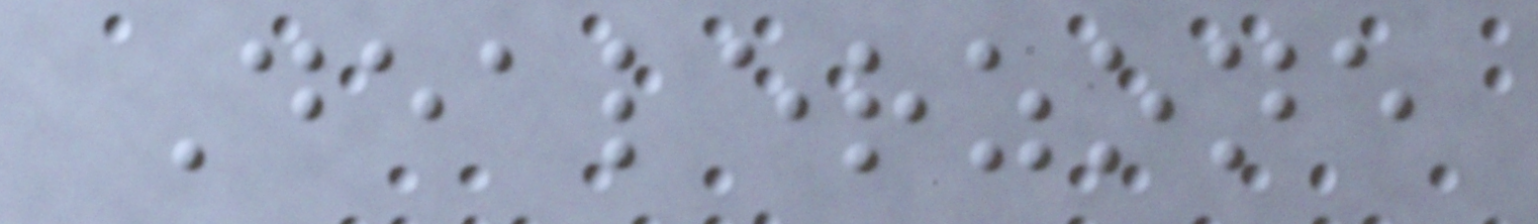Dealerzone
